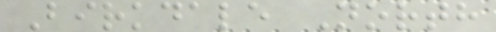Birkdale North
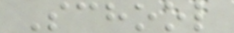School
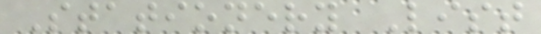Stationery List
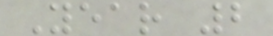Year 2
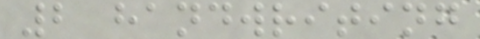2 handwriting
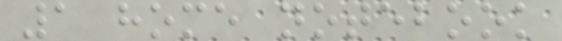1 home notebook
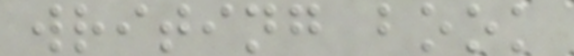writing book
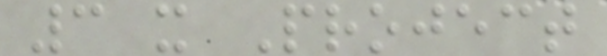3 x Project
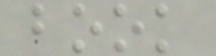book
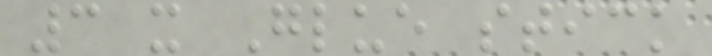3 x Glue stick
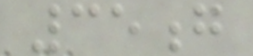35g
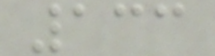133
